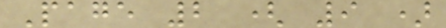Page 2 ( 9 )
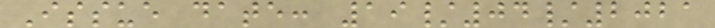Issue date: 19/04/2021
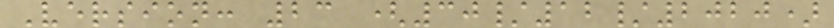Version: 23 (30/12/2020)
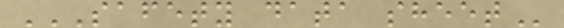SAFETY DATA SHEET
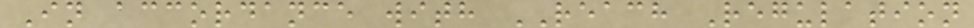In accordance with REACH Regulation
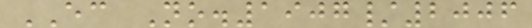EC No.1907/2006
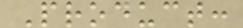Product:
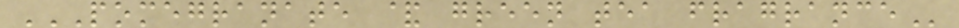POMEGRANATE & GREEN TEA FRAGRANCE
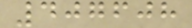407608
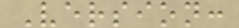Version:
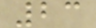23
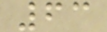63
